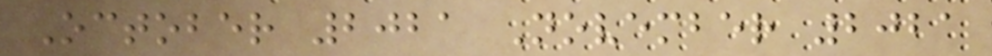October 2021 November 2021
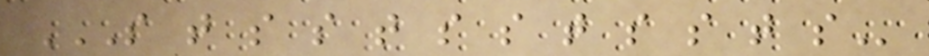S T S S T S S T S S T S
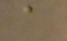a
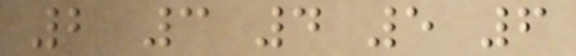2 3 4 5 6
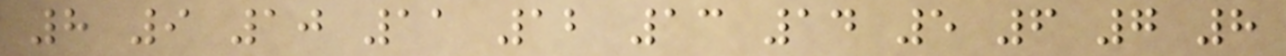8 9 10 11 12 13 14 5 6 7 8
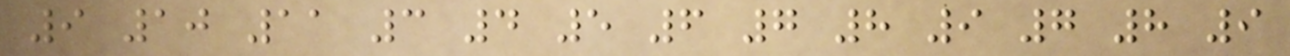9 10 11 3 4 5 6 7 8 9 7 8 9
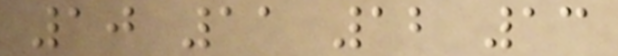10 11 12 13
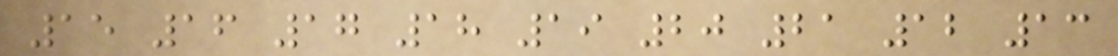15 16 17 18 19 20 21 12 13
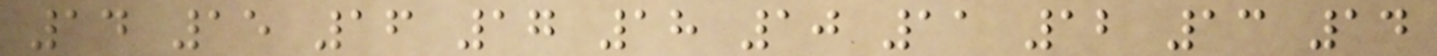14 15 16 17 18 10 11 12 13 14
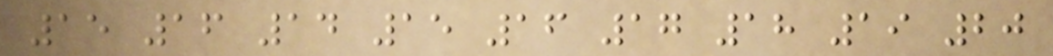15 16 14 15 16 17 18 19 20
